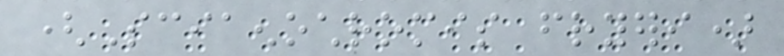(Sciaenochromis fryeri)
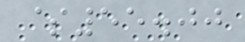$55.00
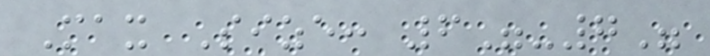Max Size: 6"-7"
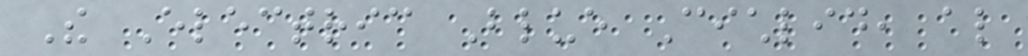The Electric Blue Cichlid, also
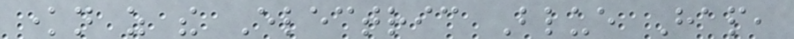known as the Electric Blue Hap,
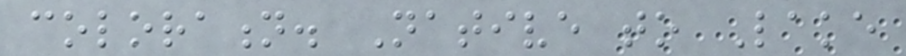coloration. Native to Lake
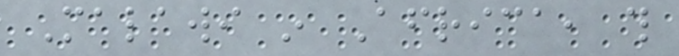Malawi in Africa, this
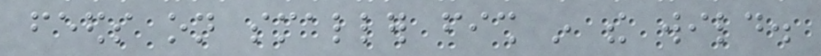feeds on smaller fish in the wild.
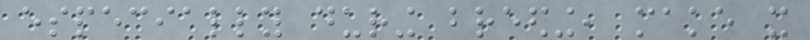especially during breeding, make it
